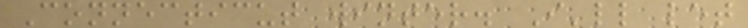Connecticut winter. I'll let
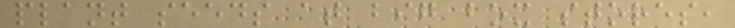plant seeds at big box stores,
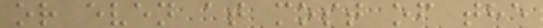or even at most of the
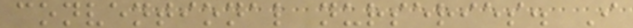conventional nurseries. I
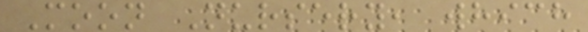Moon Nursery, which
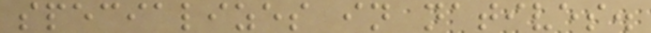specializes in natives.
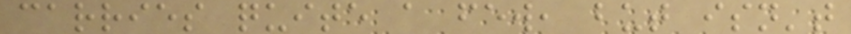carries quite a few, but isn't
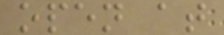open at
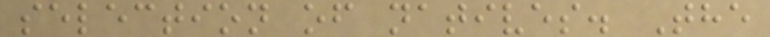selection of natives. The
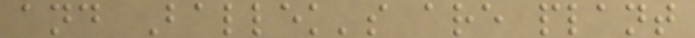and Ballek's are plant
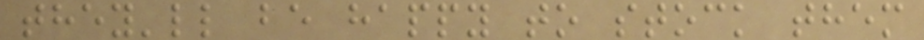they'll be happy to stock them
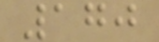170
